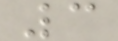3
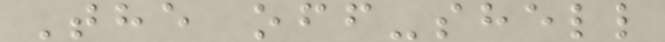The off-shell
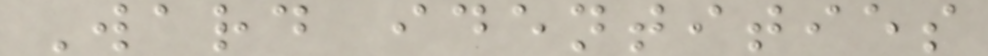Ward identities
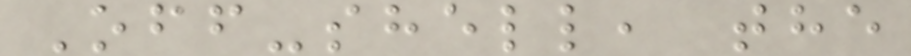Off-shell, the
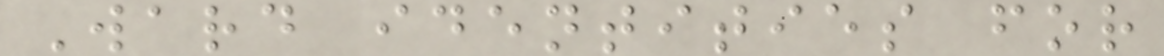Ward identities for
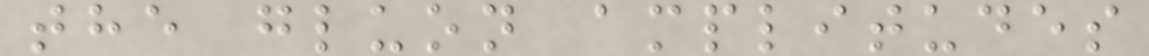the gluon amplitudes
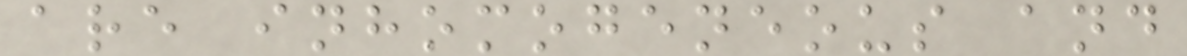are inhomogeneous and
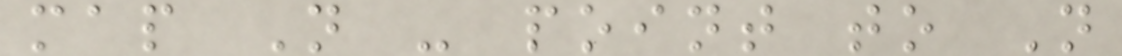map N - point to N
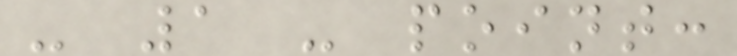- 1 - point:
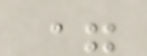=
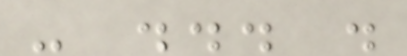- ... .
